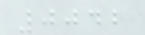0042
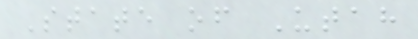State of Utah
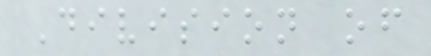Division of
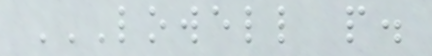LOWELL P.
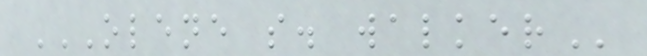OLENE S. WALKER
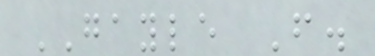GAYLE F.
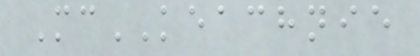McKEACHNIE
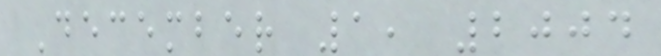December 1, 2004
